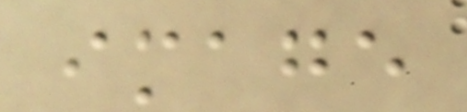image
